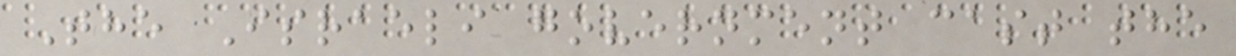The Israeli government cast the
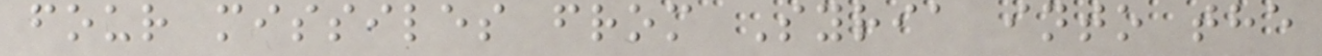four missiles from Syria into the
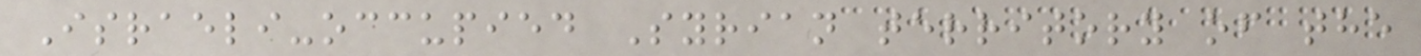Israeli-occupied Syrian territory of the
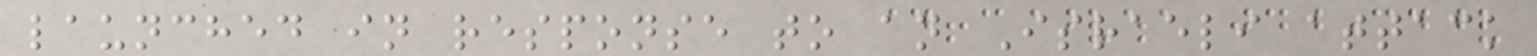launched in response to an Israeli attack
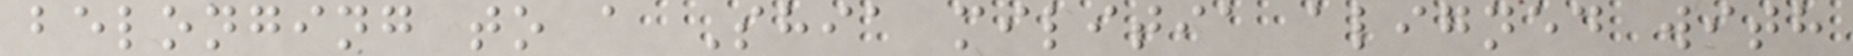belonging to a Shia militia aligned with
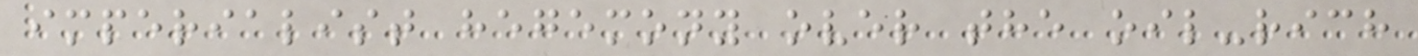imperialist hegemony over the oil-rich
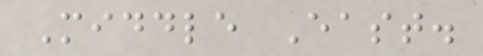Middle East.
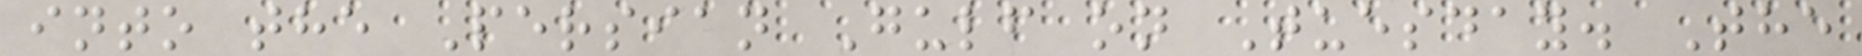into the Persian Gulf on Tuesday. The
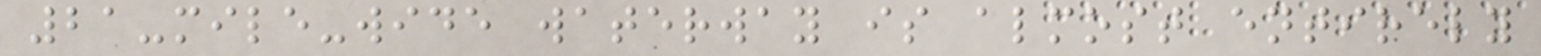21-mile-wide waterway is almost entirely
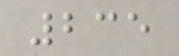235
